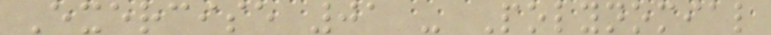Exercise 01 - Polynomial
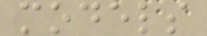models
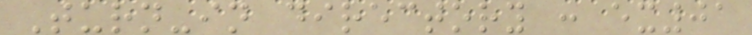Turn-in directory : ex01
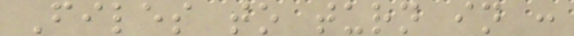Files to turn in :
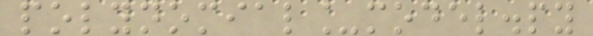polynomial_model.py
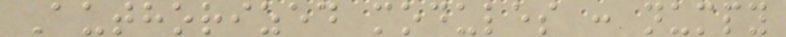Authorized modules : numpy
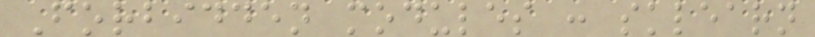Forbidden modules : sklearn
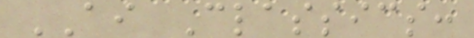AI Classics:
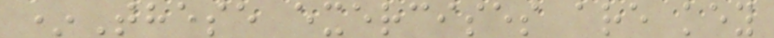*These exercises are key
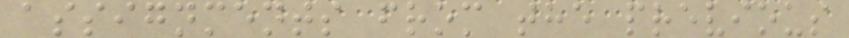assignments from the previous
